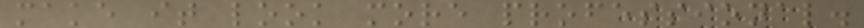make it look more professional.
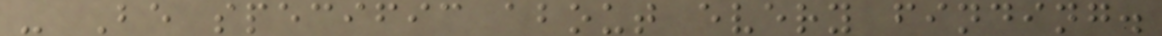- Be specific about every finding.
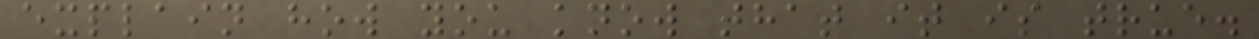explain how you know that it is true.
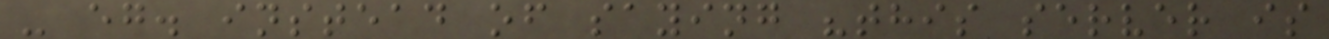- eg. instead of saying "this server is
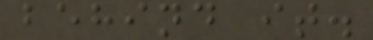behind it.
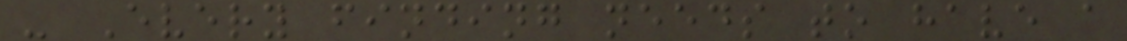- Every finding needs to have a
